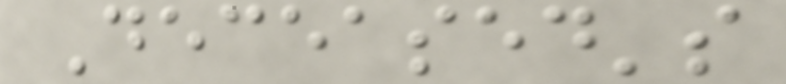Deceased's
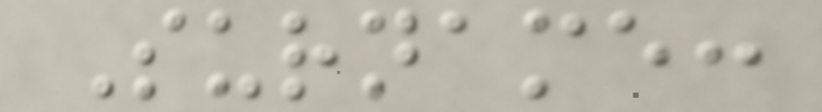Surname:
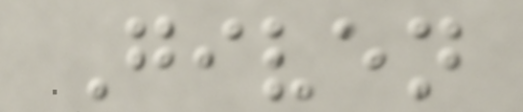Given
